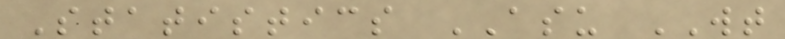Statistics ASU WT
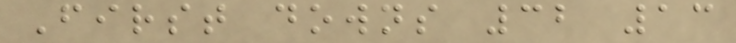First downs 32 13
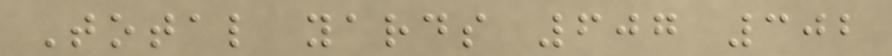Total yards 607 302
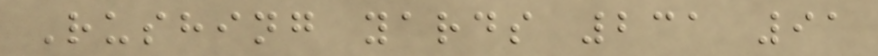Rushing yards 231 91
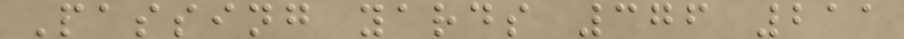Passing yards 376 211
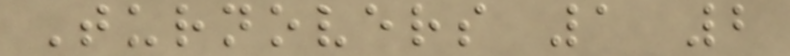Turnovers 1 2
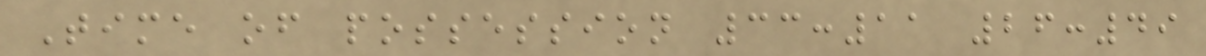Time of possession 33:11 26:49
